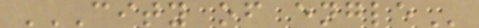CITY OF ENGLE
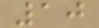10
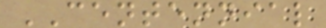CENTENNIAL
